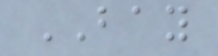BAY
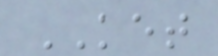KET
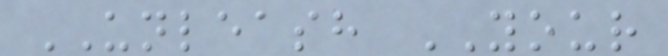UNLEASH YOUR
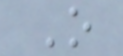O
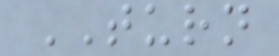TURN
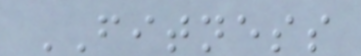FITNESS
